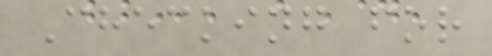Checking for
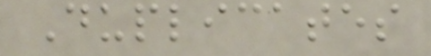Duplicates
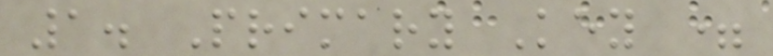1. Primary Key =
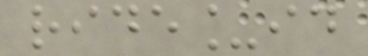ride_id
